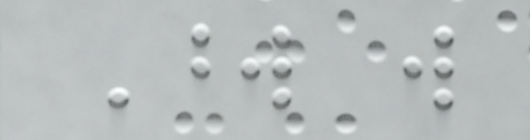Word will
